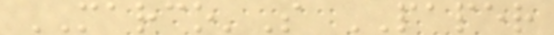MARCO'S PAPER
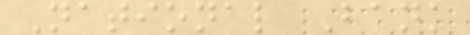National Bank
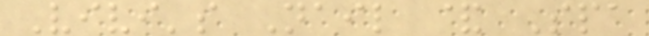Vivi's Nail & Spa
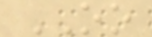OO
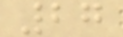27
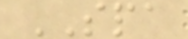SPA
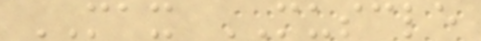MAX MUSCLE
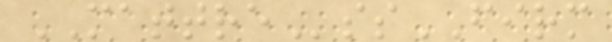MATTREssFIRM
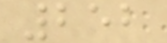252
